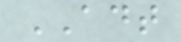ADT
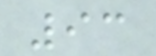93
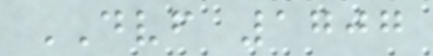DVF 1707
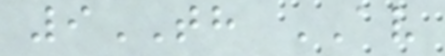9TH AV
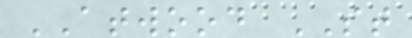ATWOOD ST
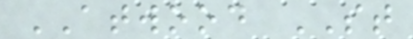ATWOOD ST
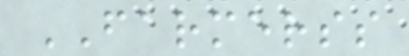FARMERSS
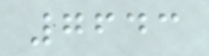7643
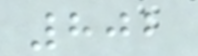802
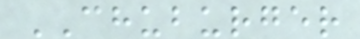CHUBURGER
